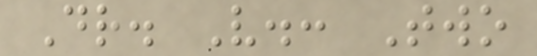Dr. V.: Two
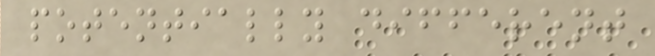potentially different
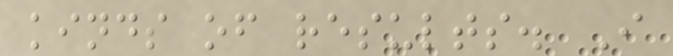kinds of results. I
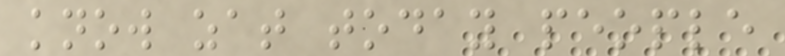know zat today people
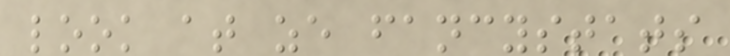look at ze fancystats
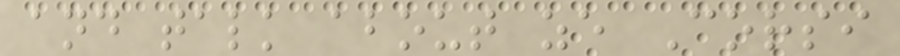and talk about ze Corsi
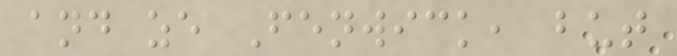and ze Fenwick, but
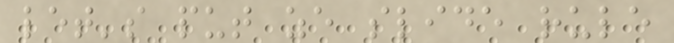let's put ze slide rule
